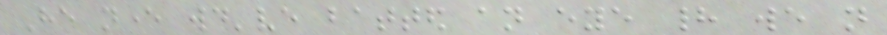He never would've batted an eye had we not
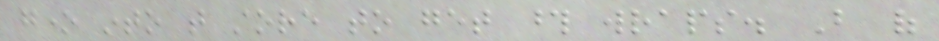gone into that store to get those wraps. But of
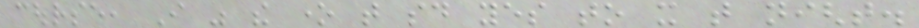course, I was the one that said yes to it that night.
